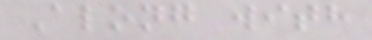Along with
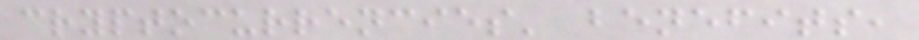cryptocurrencies' benefits,
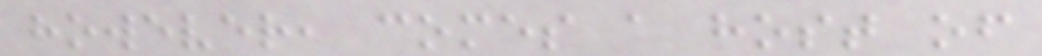however, comes a host of
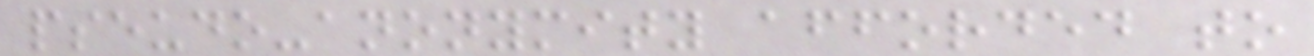pseudo-anonymity afforded to
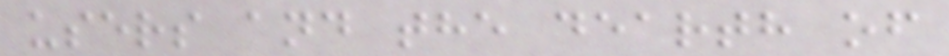users and the dearth of
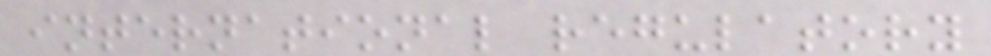international regulatory
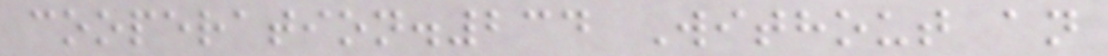cooperation.234 Without an
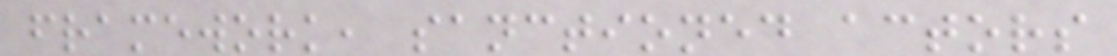framework, sanctioned actors
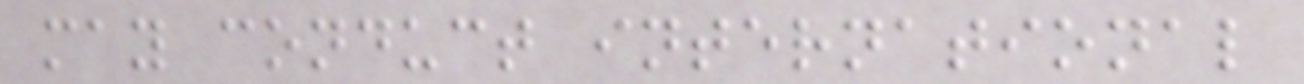may conduct international
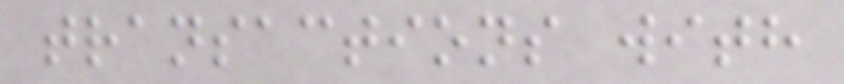transactions with
